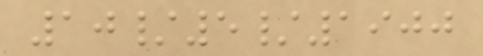10/5/1900
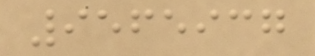9565937
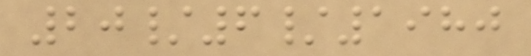20/6/1980
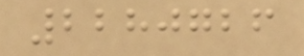2280726
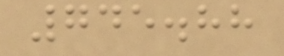745.88
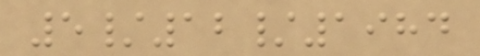5/12/1984
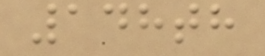148th
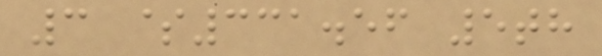3 $331.56 5th
